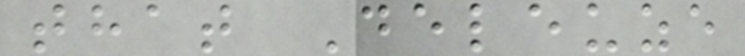that Deleuze
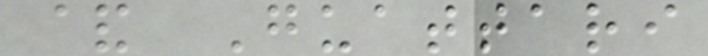& Guattari
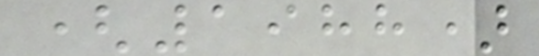(1988)
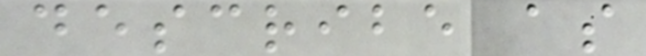describe as
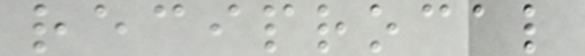reciprocal
